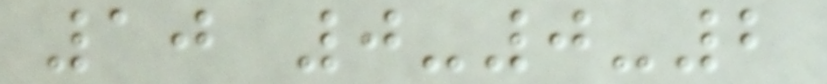10 0-0-2
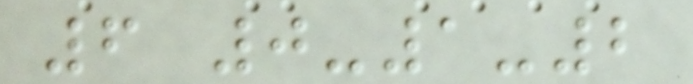6 0-1-2
